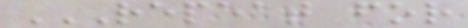REPEAT FOR
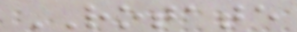ROTATE
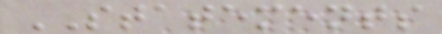STATEMENTS
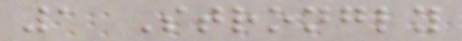1 Strongly
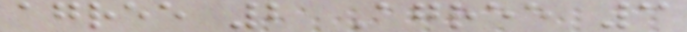agree 2 Agree 3
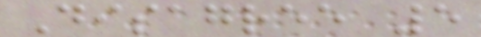Disagree 5
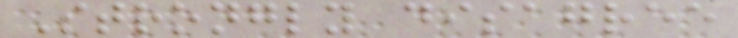Strongly disagree
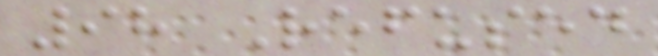98 Refused
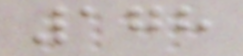178
